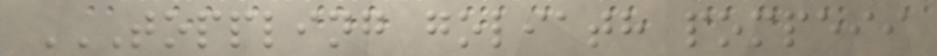TOPPLING GOLIATH POMPEII
